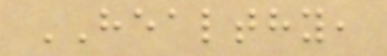HEALTHY,
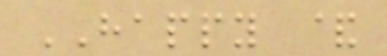HAPPY &
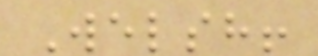Welsh!
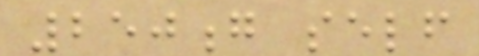250g self
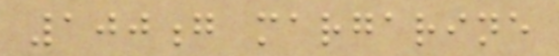100g margarine
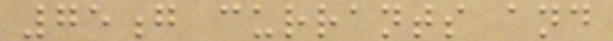75g currants and
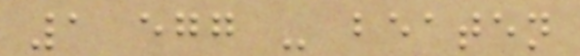1 egg - beaten
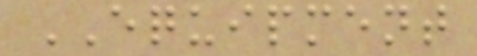EQUIPMENT
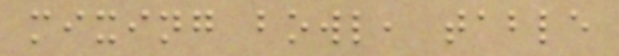mixing bowl, table
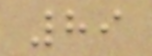89
